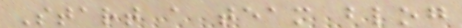Start a team blog
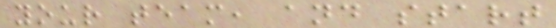your team, and start
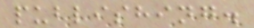publishing.
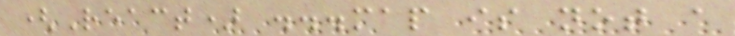(React) ...map is not a
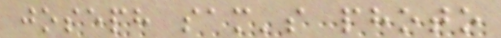joseph sam's photo
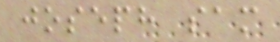joseph sam
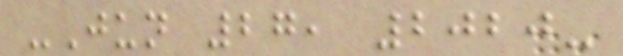-Jun 27, 2020-
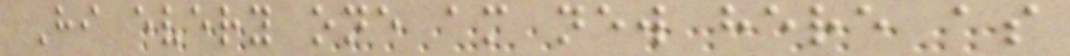Hi every one am new here as
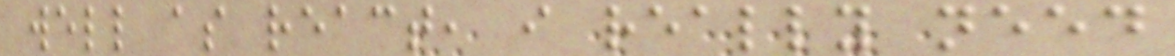well as react, i really need
